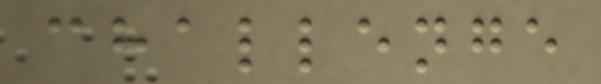challenge
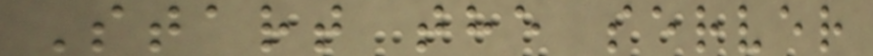Start the server
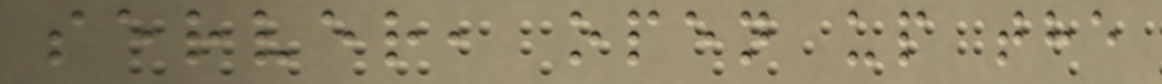server, open up the
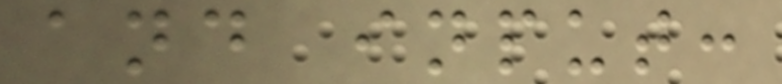and input:
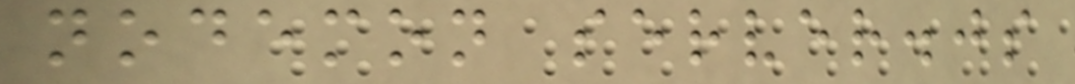nodemon server.js
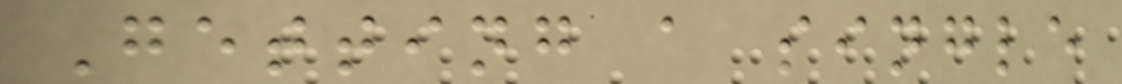Getting a single
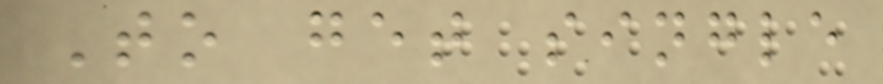To get single
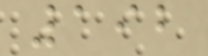192
